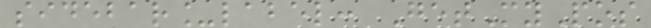sidebar_label: GetMyPos
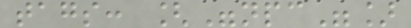tags: ["npc"]
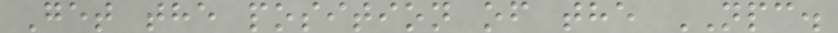Get the position of the NPC.
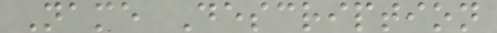Name Description
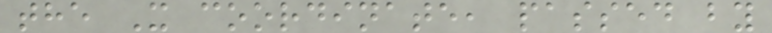the X coordinate, passed by
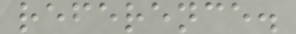reference.
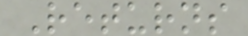Returns
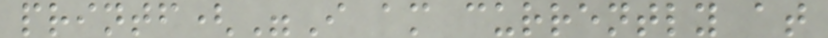printf("I am currently at
